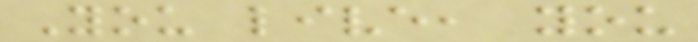You live, you
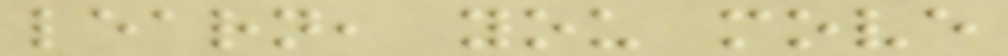learn, you move
